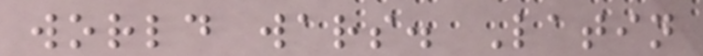world wars. Latin
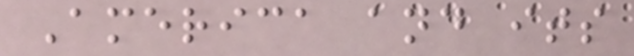America and its
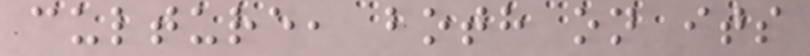culture, both on its
